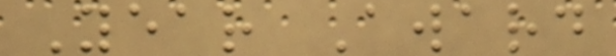Year Award
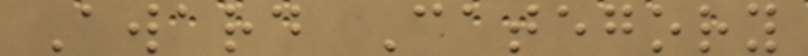Award Category
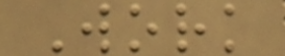Work
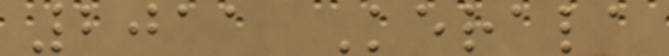2011 Kerala
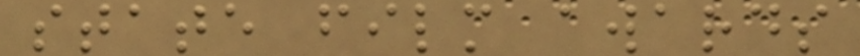state film awards
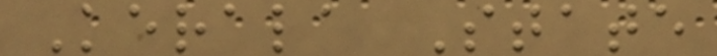Kerala State
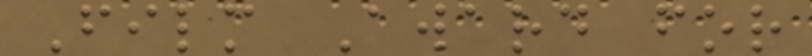Film Award for
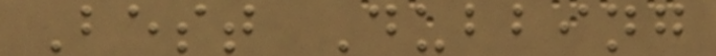Best Dubbing
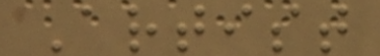Artist
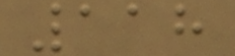118
